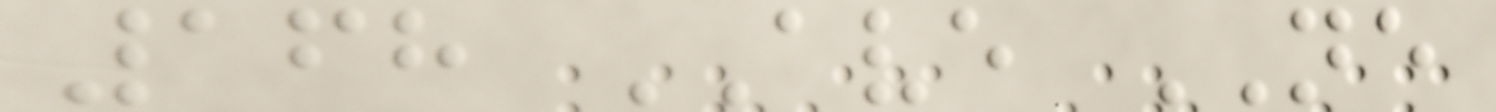168 AVE NE
